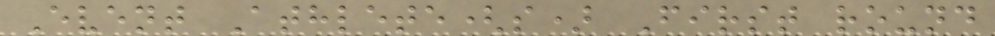Event Athlete(s) First round
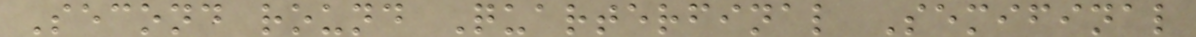Second round Quarterfinal Semifinal
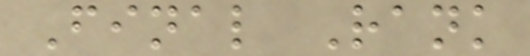Final Rank
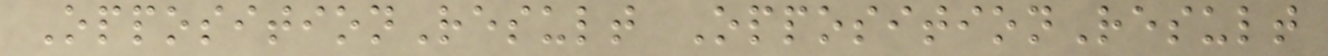OppositionResult OppositionResult
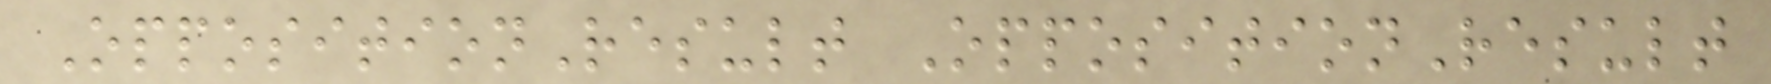OppositionResult OppositionResult
